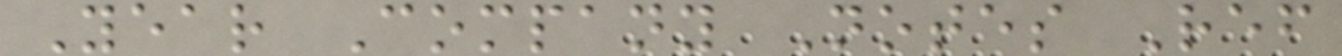Year Company Notes Ref
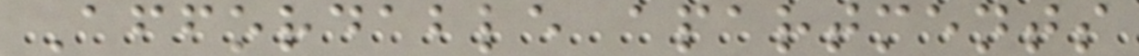Affordable apartments
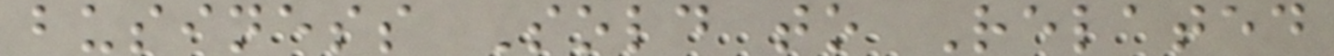business Sold to Related
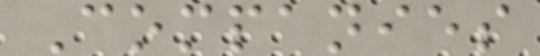Companies
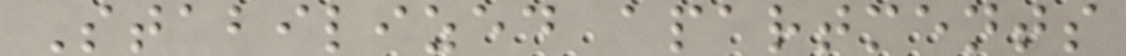Stabilized apartments
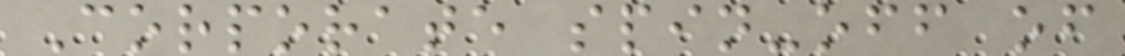Corporate spin-off of
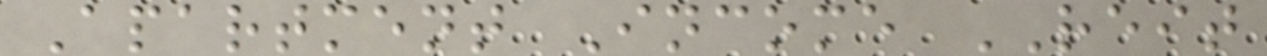Apartment Income REIT
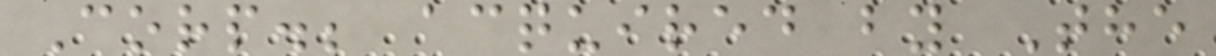Corp.; acquired by The
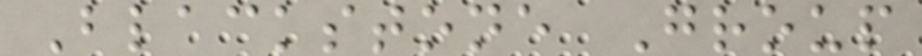Blackstone Group
